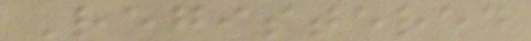Registered
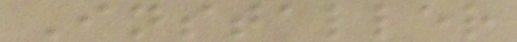Installer
